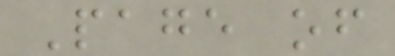Page of
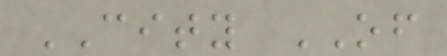CITY OF
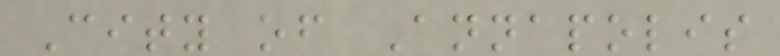City of Annapolis
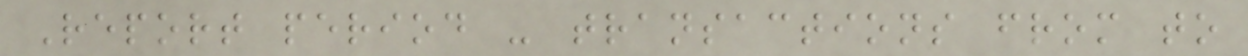Report period - transactions from to
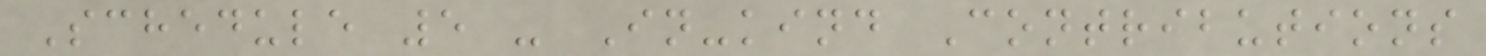Schedule 5 - In-kind Contributions
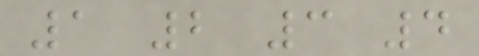1 2 3 4
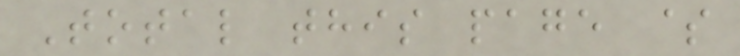Total this page $
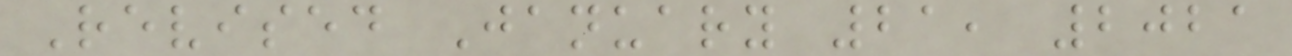Revised January 21, 2021
